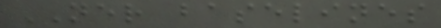NER baselines
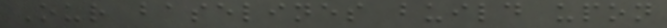Our baselines build upon
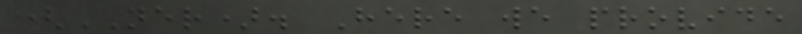(NER). Here we provide
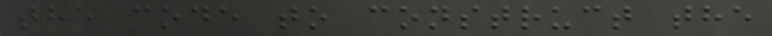the code to construct the
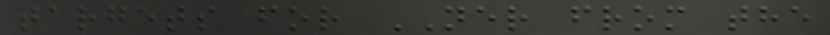targets for NER from the
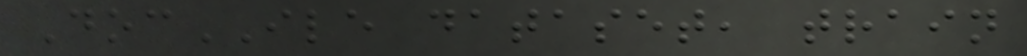DocILE dataset, train
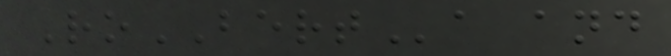RoBERTa and
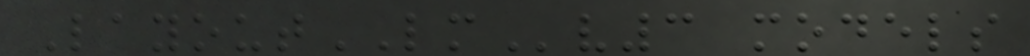LayoutLMv3 models
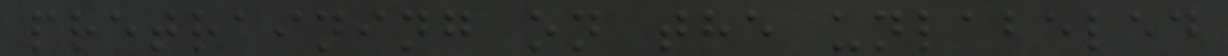pretraining on the unlabeled
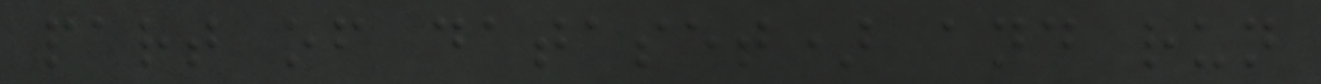part of dataset) and run
